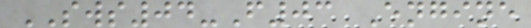SWS04-F03 Engine
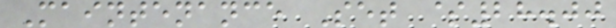Maintenance Set $28.00
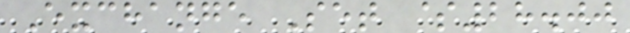Exchange Set $28.00
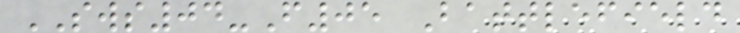SWS04-F05 Battlefield
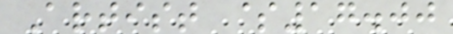Artist $17.00
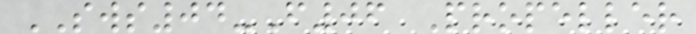SWS04-F06 Propeller
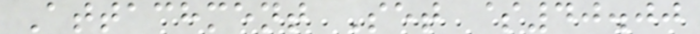Attachment Set $40.00
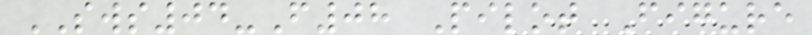SWS04-F08 Pilot Figure
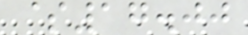$17.00
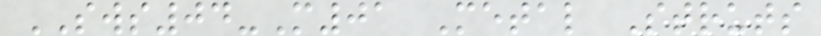SWS04-M01 Metal Struts
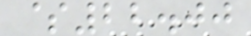$22.00
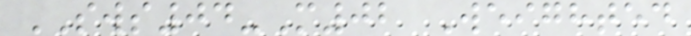SWS04-M02 Weighted
